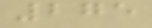275
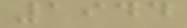1944
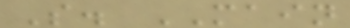S. MAIN
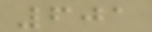601
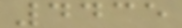4435
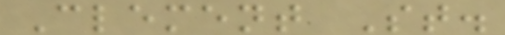Clement St.
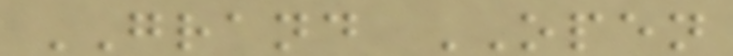GRAND OPEN
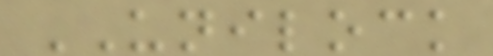UNILOCK
